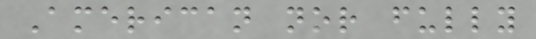American nor fully
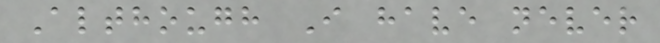Although I have never
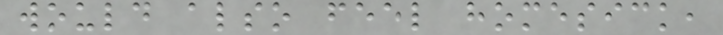would also feel homesick,
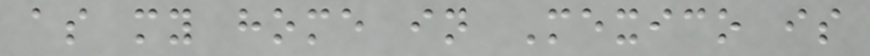as my home in Mexico is
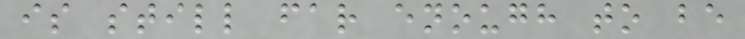is still far enough to be
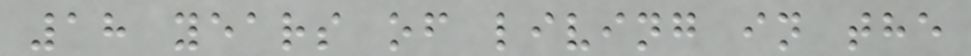18 years of living in the
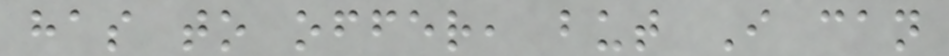has to offer, but I can
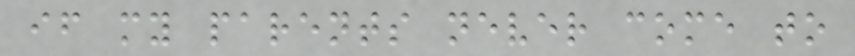if my parents never come to
